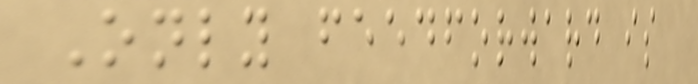Only feedforward is
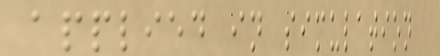applied in simulation
